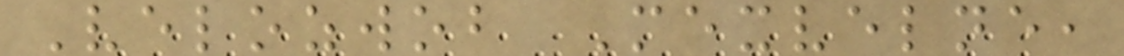Velozwob Mexvelne,
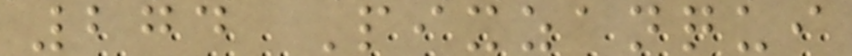274 Pixzanqui
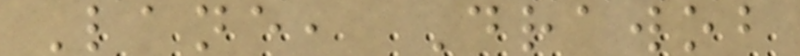Lane, Drawob
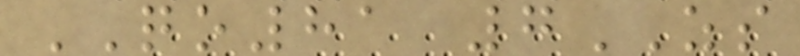QO81 7ZS
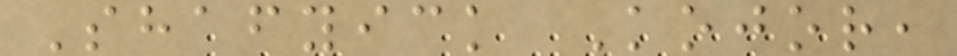Shafyick Kojor,
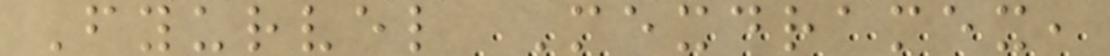Fyurvel Mexdramex,
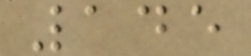145
